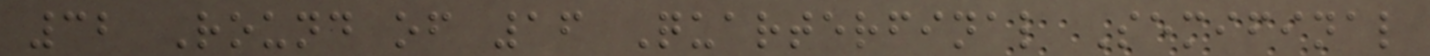32 Round of 16 Quarterfinal Semifinal
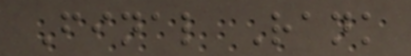Final Rank
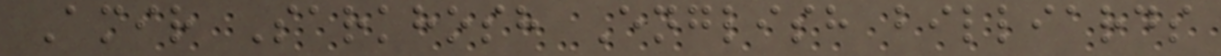Amir Sarkhosh English billiards
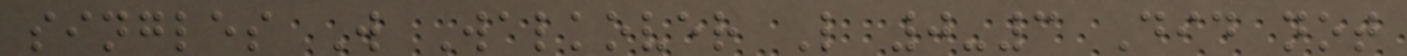singles W Walkover L 0-3 Did not
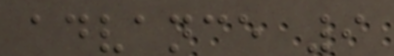advance 9
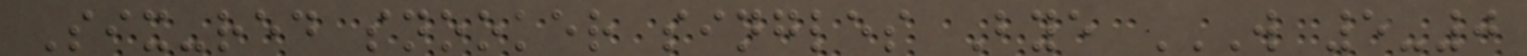Six-red snooker singles Bye W 5-0
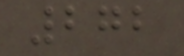272
